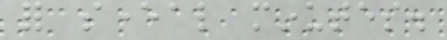for several minutes.
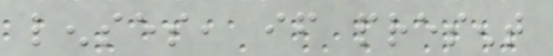lenses, if present
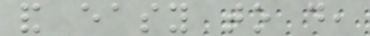and easy to do,
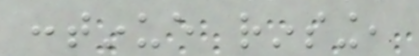continue rinsing,
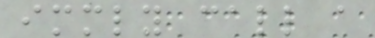immediately call a
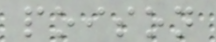poison
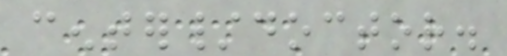center/doctor.
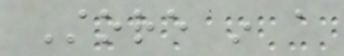Store in a
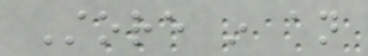Store in an
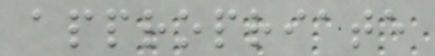appropriate
